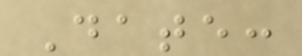Date:
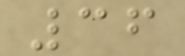36
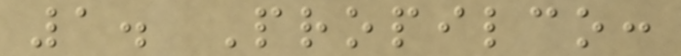1. Propilco:
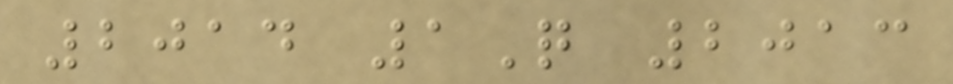2014 1Q 2013
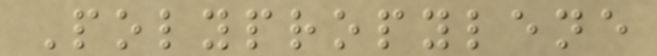Polypropylene
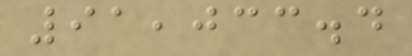91,033.4
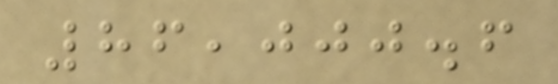86,000.6
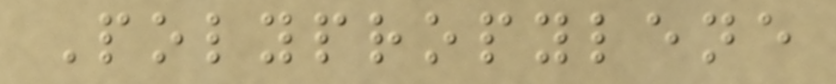Polypropylene
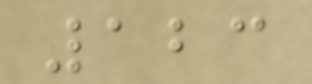123
